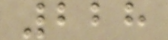228
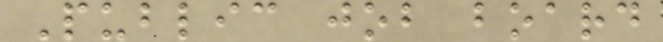Public job board
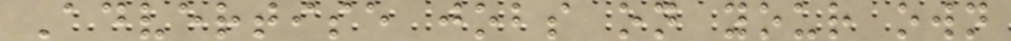Advertise jobs on your own
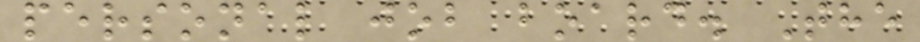personal job board. The
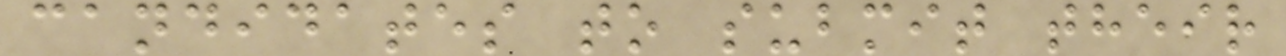candidates to submit their
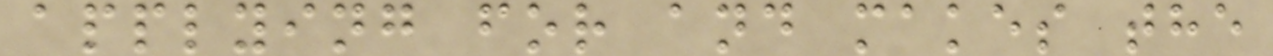applying for and makes the
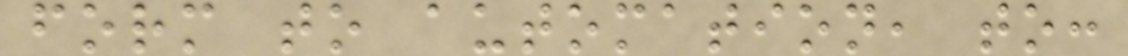form to automation, to:
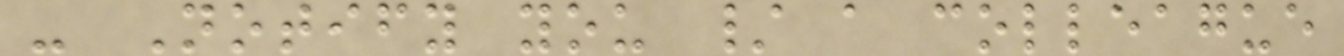- Notify you / a colleague
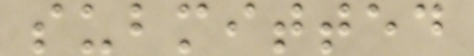submitted
